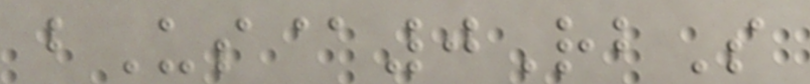bUs@0RbS
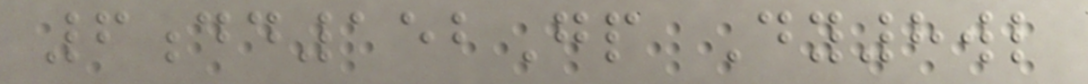6dd152Gp Dy8wl
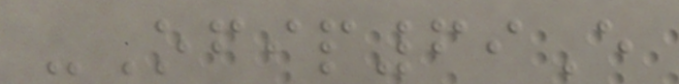-Ofip69E
